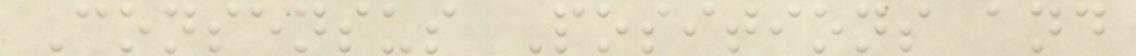Consensus Positions and
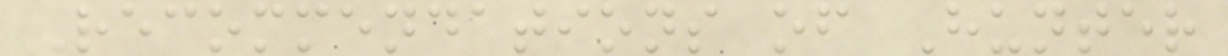Recommendations of Hunter
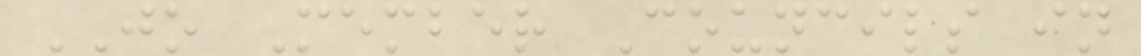JO Member Councils in
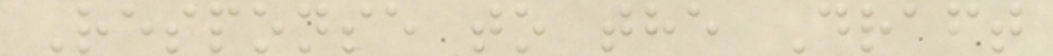Response to the Draft
